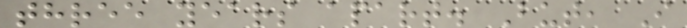three years apart. But, I
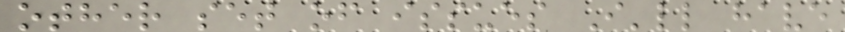other set of issues I'll have
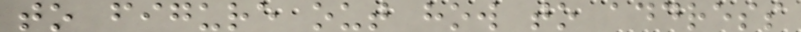to figure out how to address
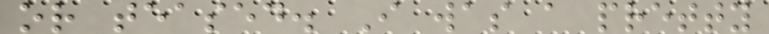or teased. I was a pretty
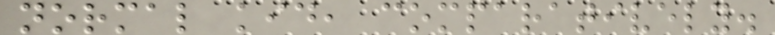normal kid, comparatively.
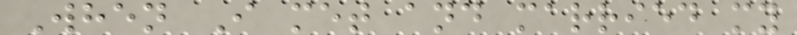When I met and married my
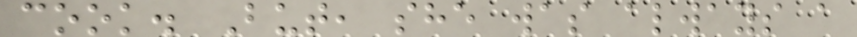cook. But, she was always a
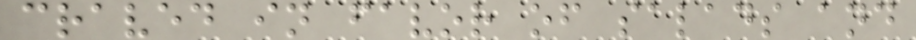craved in favor of salads and
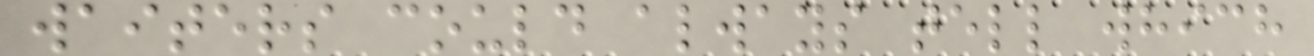waiters could always tell which
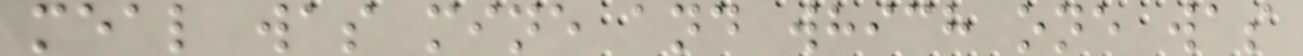meal was mine and which one was
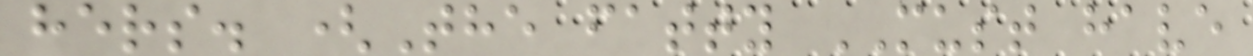hers. (The fatty MUST have
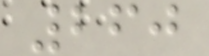260
